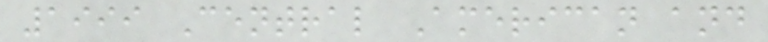1999 Central American and
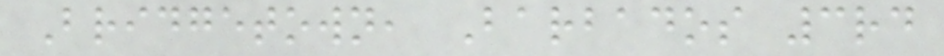Bridgetown, Barbados 3rd
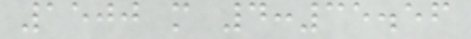1500 m 4:35.56
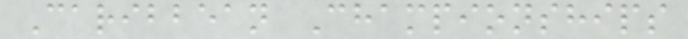Caribbean Championships
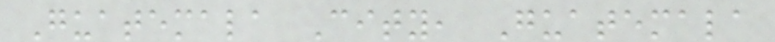Guatemala City, Guatemala
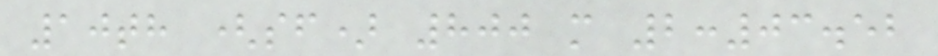10th (sf) 800 m 2:03.52
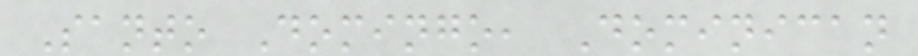Santo Domingo, Dominican
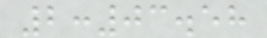2:03.58
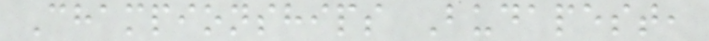Championships Budapest,
